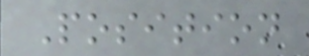Position
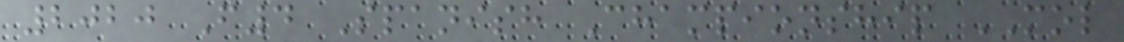2020 F4 Spanish Championship MOL
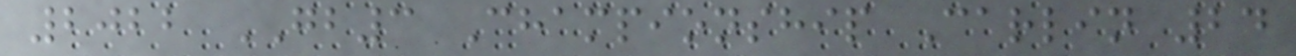2022 GB3 Championship Carlin 24
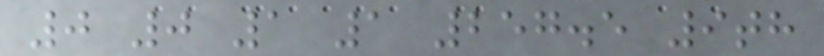0 0 1 1 257.5 9th
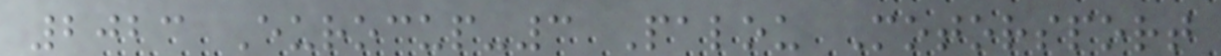2023 Eurocup-3 Palou Motorsport
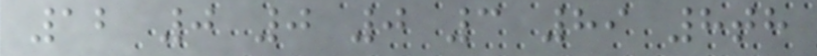12 0 0 0 3 89 8th
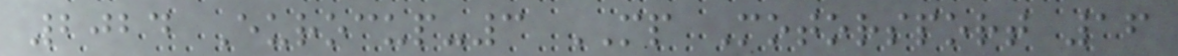2024 Eurocup-3 MP Motorsport 16
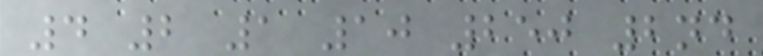4 2 1 10 250 2nd
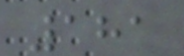181
